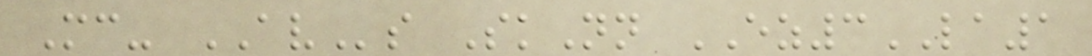Mc- AVs SkNn EZ3LA1
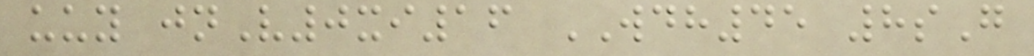uuy jnV0xi16 WDH45 8sG
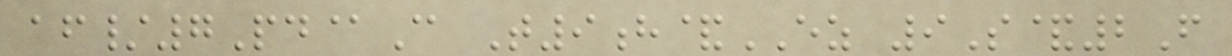af/7Pd@C T9h&EZ 9S&2F
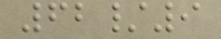62/9
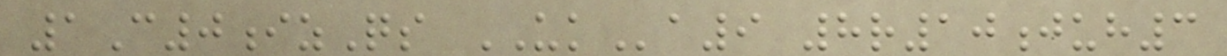1C0izQs UKa9 8r10juh3
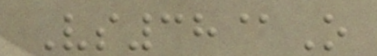Vs38@O
